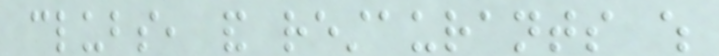clubs, and restaurants which
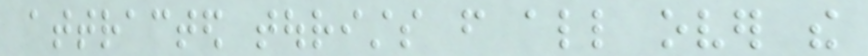attracted tourists from all over the
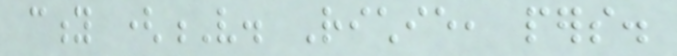city (V. Richie, pers.
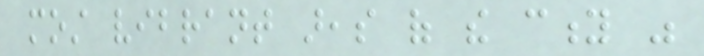most vibrant areas of the city was
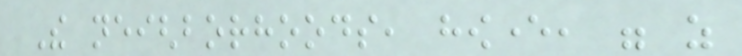The neighborhoods, however, were as
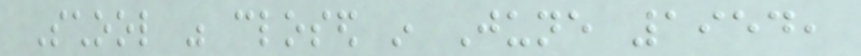School was closed in June 1954,
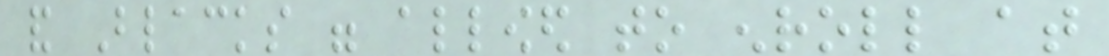and Blacks were allowed to enroll at
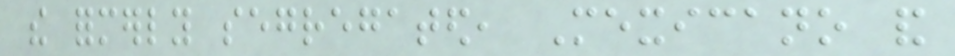the formerly segregated, Mexicano and
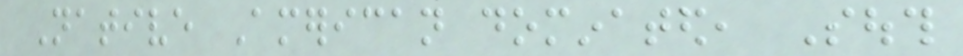Native American dominated, South
